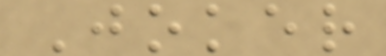Joker
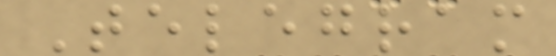Telegram
